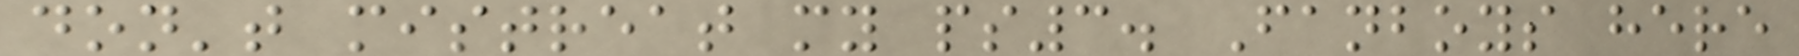don't mistreat my ps3. Fanboys here
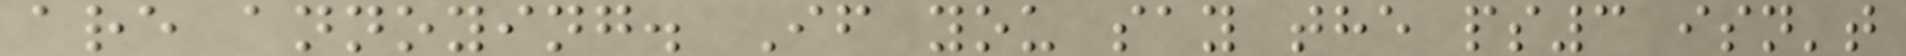are annoying. If you say the ps3 isn't
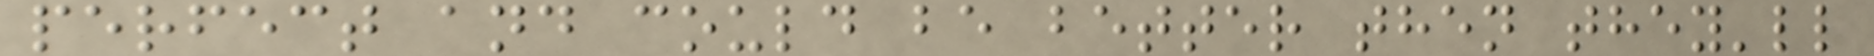perfect and could be better then they'll
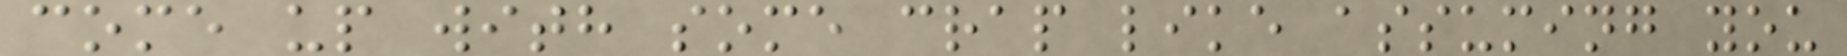come up with some crap like assuming you
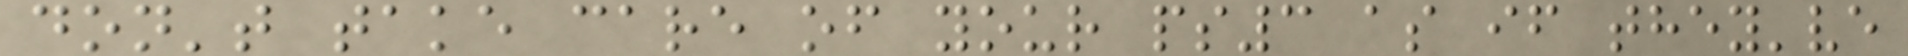don't take care of your ps3 as if they've
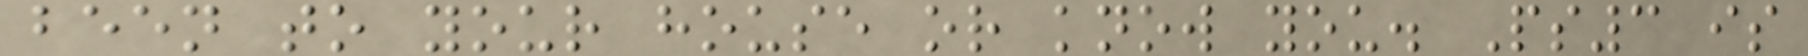been to your house or know you. Ps3 is
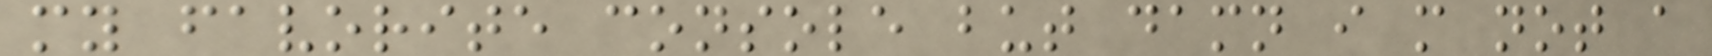my favorite console but damn i m not a
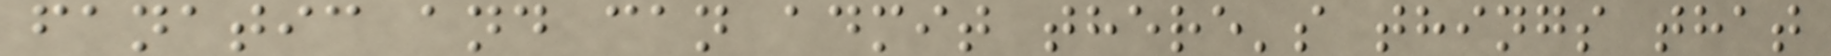fanatic and can admit there's things that
